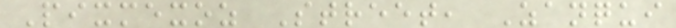Pixmexoz Street, Zanqui
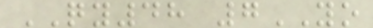QY48 7YO
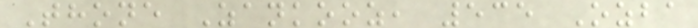Thone Zankooz, 535 Ozba
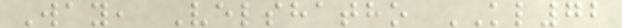Way, Velshatho KL72
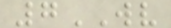7WV
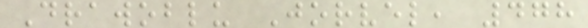Drawoblu Jorvel, 478
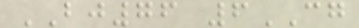BJ76 6CG
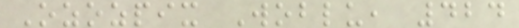Ozozpix Woblu, 424
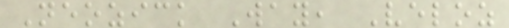Neozick Way, Veloz
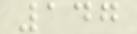147
